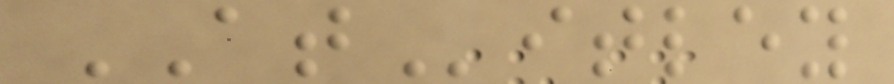ATitley
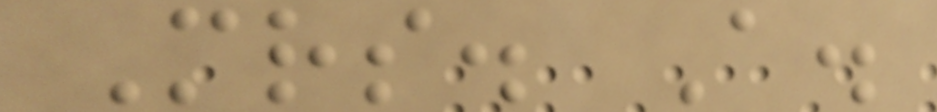Mrs. A.
